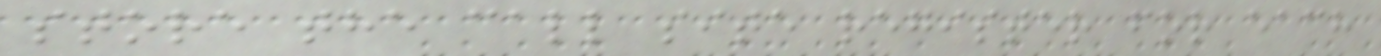store the call site register for each
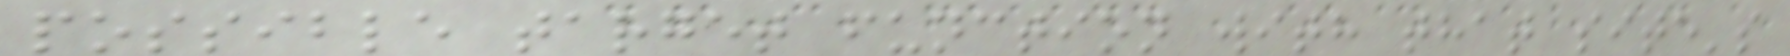possible target function with that site's
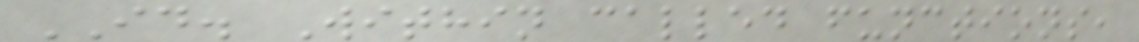ID. Within called functions,
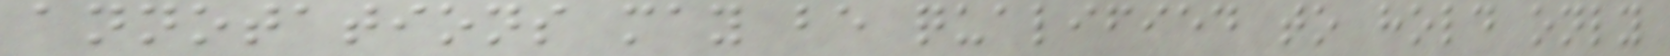annotations may be qualified to hold only
